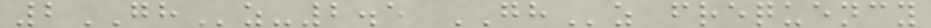2GHz-2.5 GHz frequency
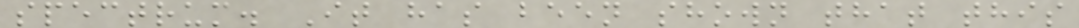spectrum. It has been shown that this
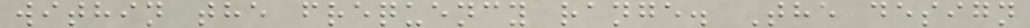within the frequency range. The design
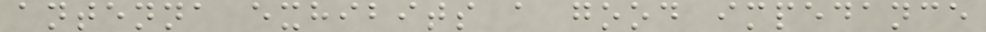antenna exhibits a good impedance
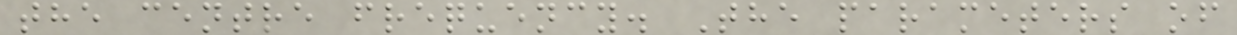the centre frequency. The parameters of
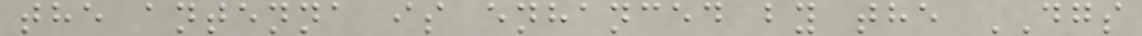the antenna is enhanced by the DGS
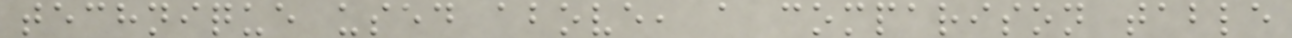technique used above, a comparison table
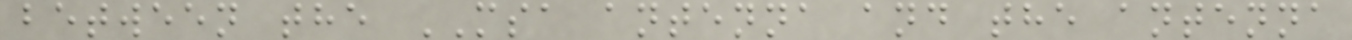between the MSA antenna and the antenna
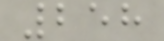258
